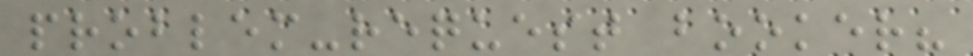problem-request booker?
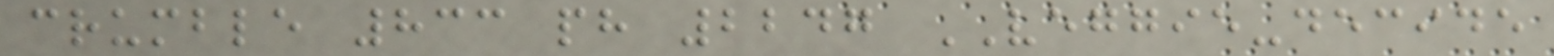crumble 833 ph 2247 VEGGIE-decide
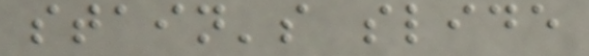stain's slide
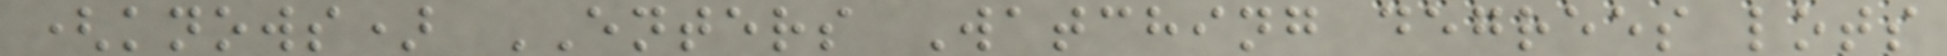(knows) ENTERS Watching degrees lots
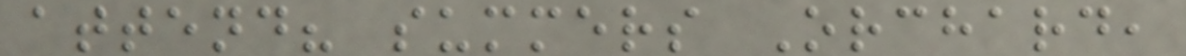attend? summers Orchard,
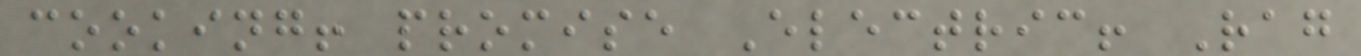cooking! promise Electric! Rag
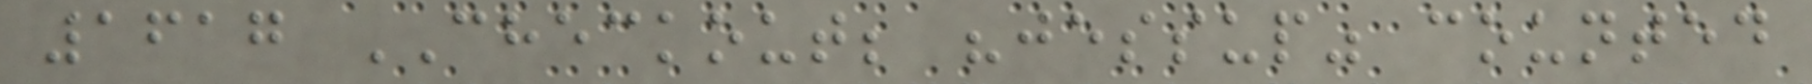1617 CHECKOUT; "jessup" counted
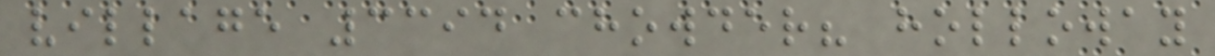village 3394 chowder? holloway
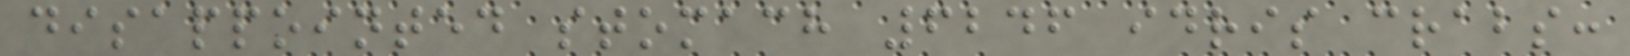disappointed stomach 6246 idris crabs:
